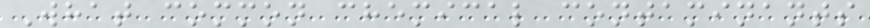What common chemical contaminants
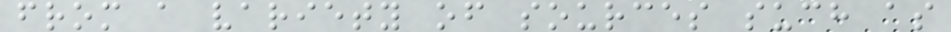from a variety of sources such as
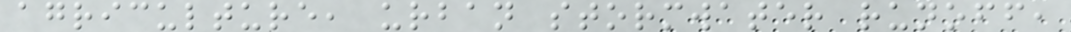agriculture, urban stormwater runoff,
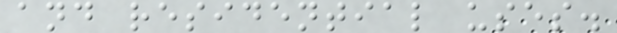and residential uses.
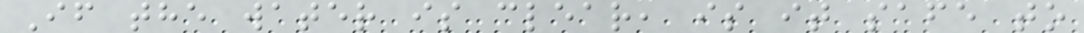If the water is clear, is it safe to
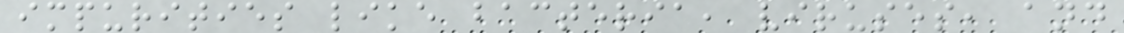impurities like bacteria, viruses, and
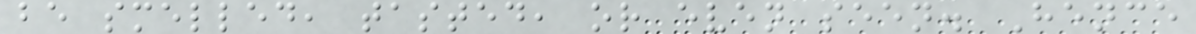be smelled, tasted, or even seen. Hence
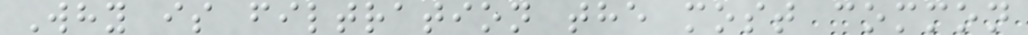Why is filtration the most common
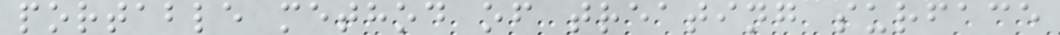portable method of treating surface
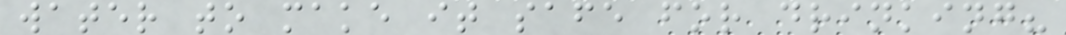water to make it safe for drinking?
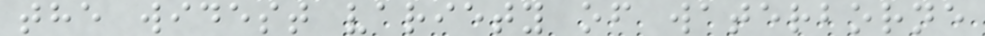the widest variety of waterborne
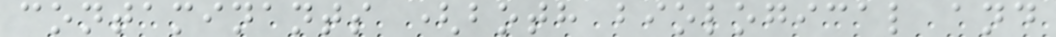contaminants (both biological and
